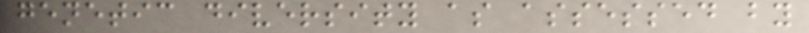genetic diversity as assessed by
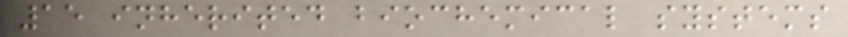15 inherited biochemical systems
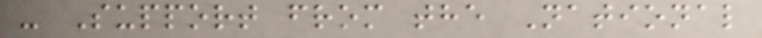- Support from the National
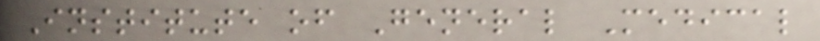Institute of General Medical
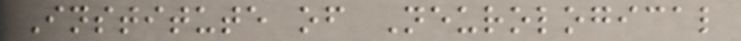Institute of Neurological
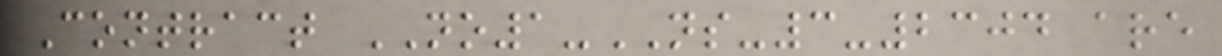Contract NO1-NS-3-2304 are
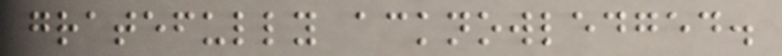gratefully acknowledged.
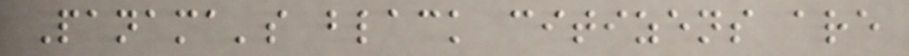Panama's black citizens are
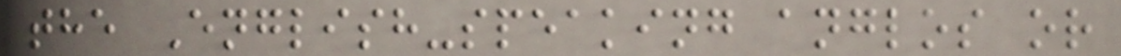the English-speaking anglos or
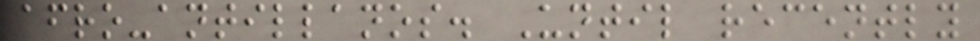afro-antillanos. Until recently
